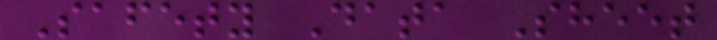Safety Data Sheet
